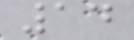14
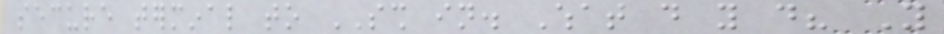secure terminal to SSH in. What do you do? You
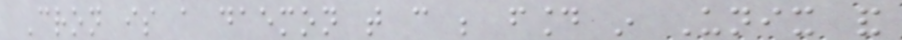Cron is a daemon that can be found in Unix and
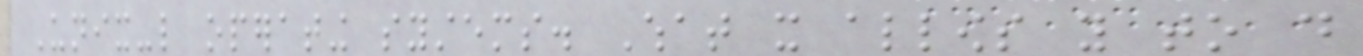Unix-like operating systems. What it allows you to do
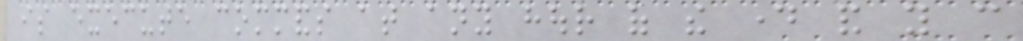is execute commands at any hour of the day and you can
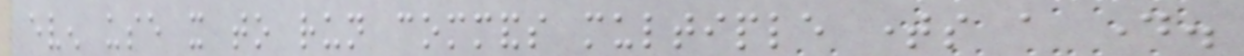even use it to run commands multiple times a day.
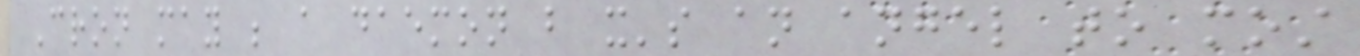Cron may be a daemon but it's an angel to most
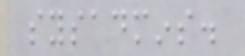sysadmins.
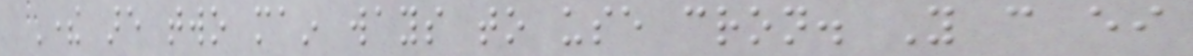There are two main ways to use cron. You can either
